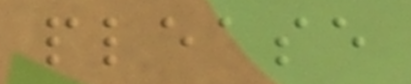please
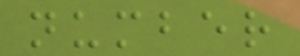number
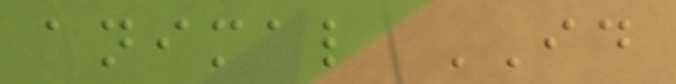animal ID
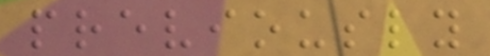previously
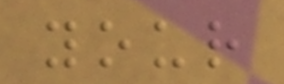your
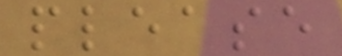please
